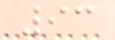93
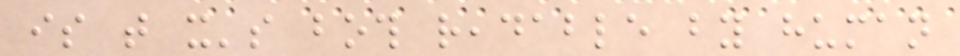is that it's both readable by human
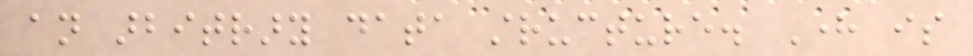an arbitrary data structure. Here is
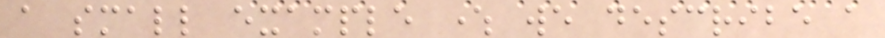a small example where we describe a
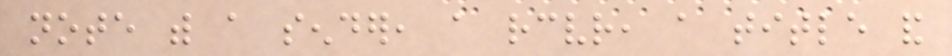note with a sender, a receiver, a title and
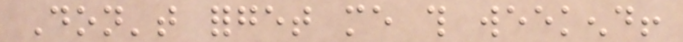Don't forget me this weekend!
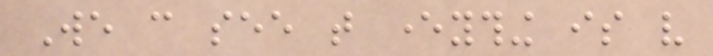We can see that everything is very
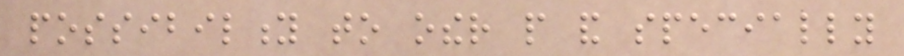possibility to other people and specially
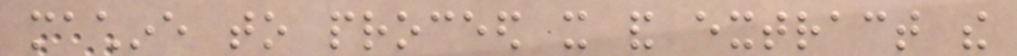machine to proceed it and extract the
